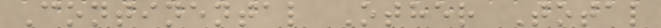Continental Other Total
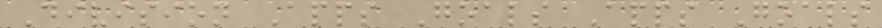Division Apps Goals Apps Goals
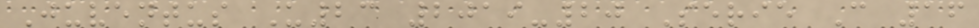Juventus U23 2019-20 Serie C 16
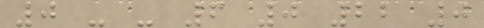0 - - 6 0 22 0
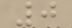0
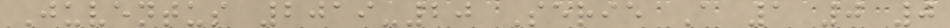Juventus 2019-20 Serie A 1 0 0
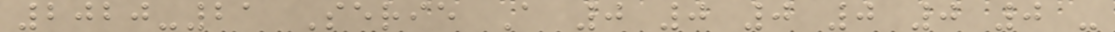2020-21 Serie A 0 0 0 0 0 0 -
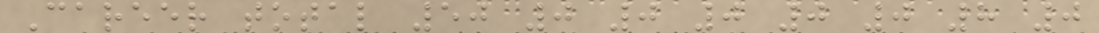Career total 50 0 0 0 0 0 8 0
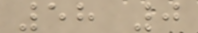58 0
